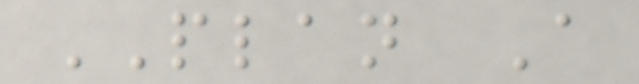PLAN A
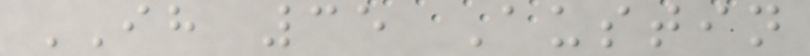IH 35 Austin
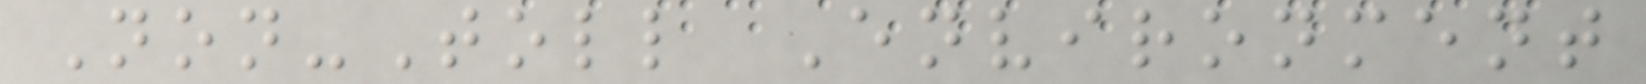Non-Toll Environment
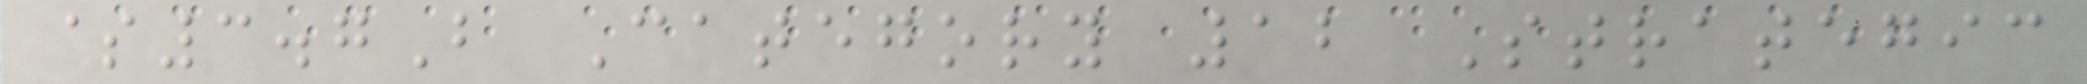$3.7B Category 12 Strategic
